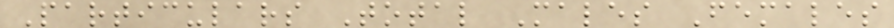Particulars Total Males Females
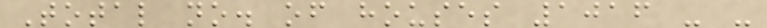Total no. of houses 1016 - -
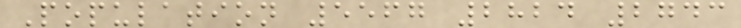Population 5567 2824 2743
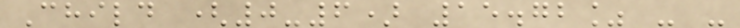Child (0-6) 15.72% - -
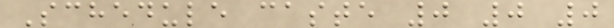Schedule caste 0 0 0
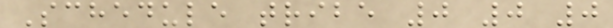Schedule tribe 0 0 0
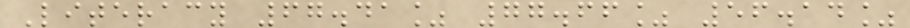Literacy 67.41% 77.66% 56.14%
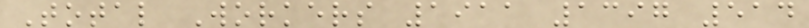Total Workers 1911 1397 514
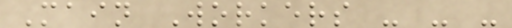Main Workers - - -
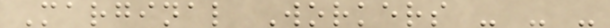Marginal Workers - - -
